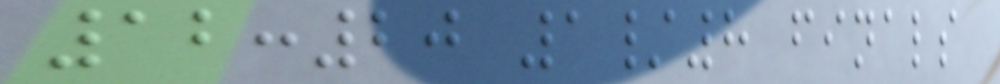12:20 1/8 finals
